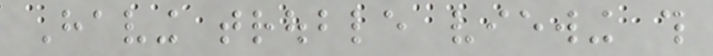Having trouble viewing this
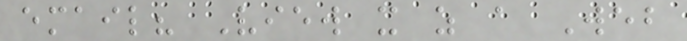email? View it as a Web
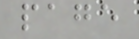page
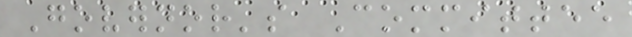Governor's Committee
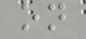on
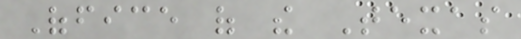Office of the Texas
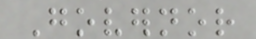Governor
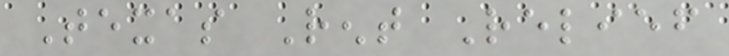Texas Rent Relief
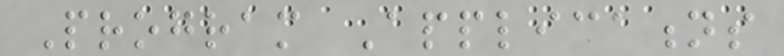Program Applications
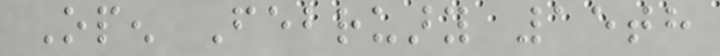Open February 15th
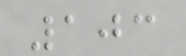103
